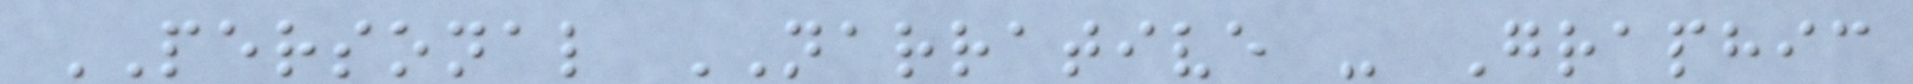PERSONAL NARRATIVE - Graphic
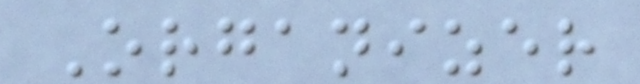Organizer
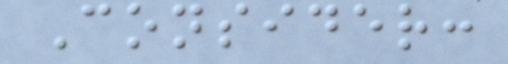Consider:
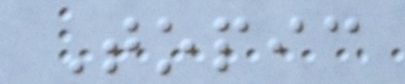Topic
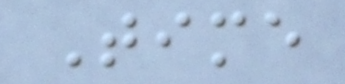Time
